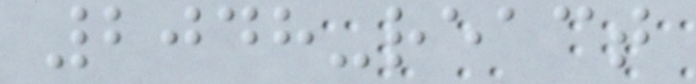2048-react
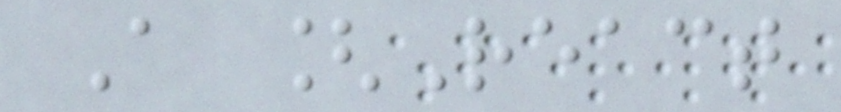A [React
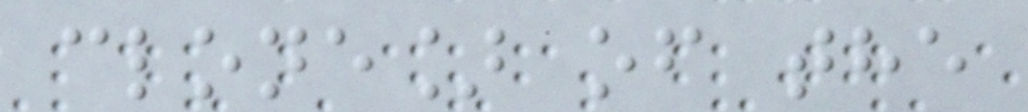clone] of the
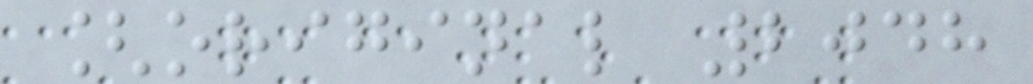[original 2048
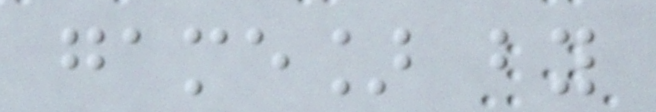game] by
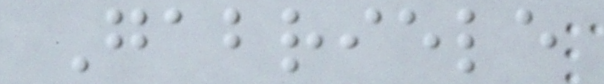Gabriele
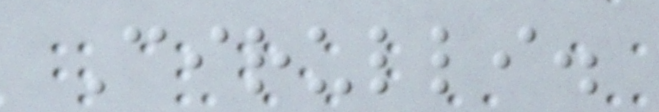Cirulli.
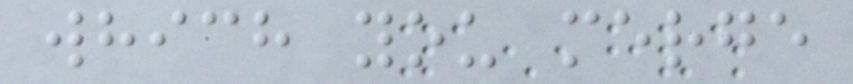which you merge
